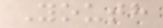Youth
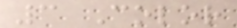3 Color
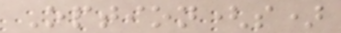Option(s)
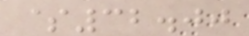$32.00
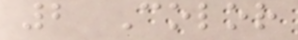2 Color
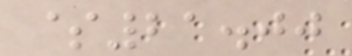$21.00
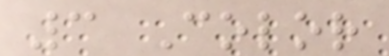3 Color
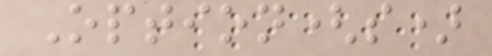Option(s)
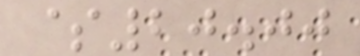$20.00
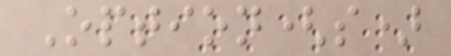Option(s)
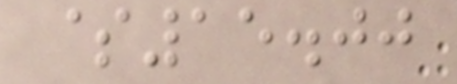$15.00
